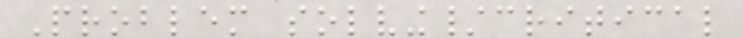Problem solving/critical
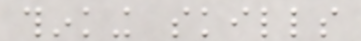thinking skills
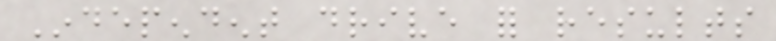Independent drive for results
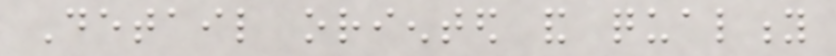Detail oriented and quality
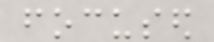focused
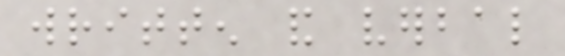written and verbal
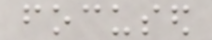focused
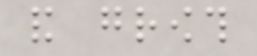and growth
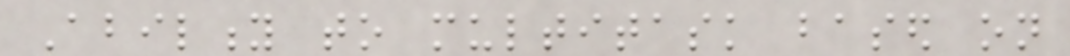Ability to multitask based on
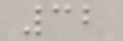32
